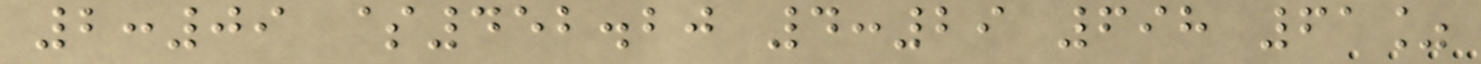2:09 $452.20 4:29 698 61%
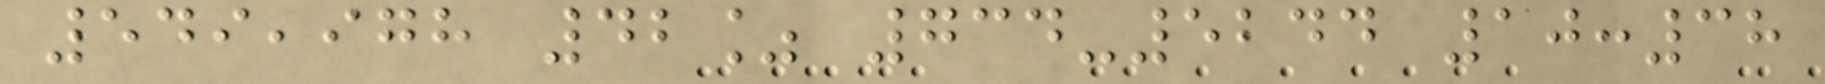549,978 42% 734-5244 10:38
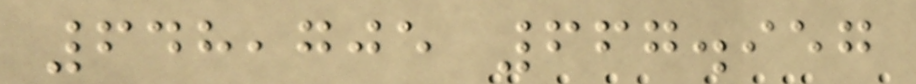648,705 667.957
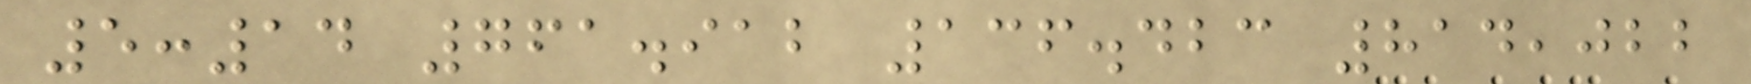5:14 761.912 136.423 814,022
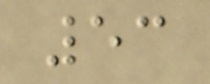53
